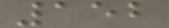152
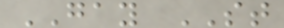GAY ST
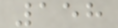158
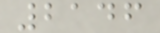2146
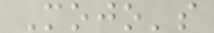Mojo's
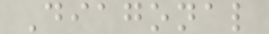Diagonal
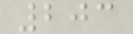203
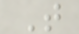T
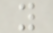y
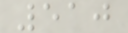510
